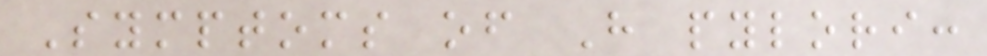Symptoms of H pylori:
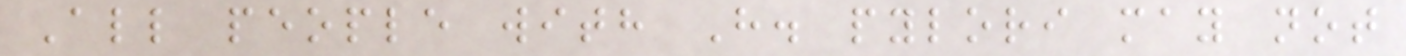All people with H. pylori may not
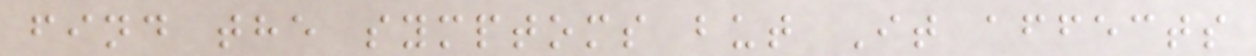find the symptoms but It affects
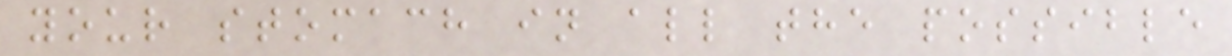your stomach in all the possible
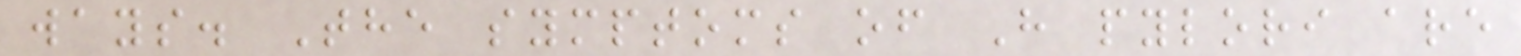ways. The symptoms of H pylori are
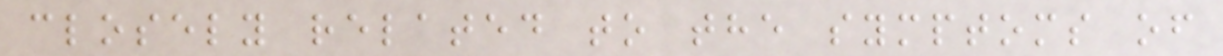closely related to the symptoms of
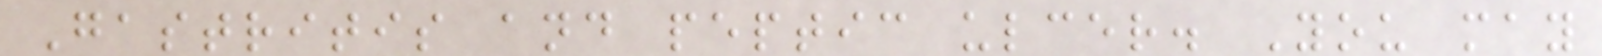Gastritis and peptic ulcer. You may
